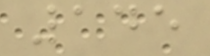145
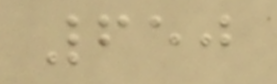650
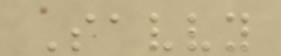Savvy
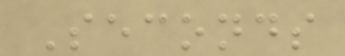Seconds
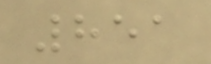851
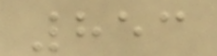853
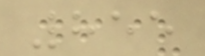855
